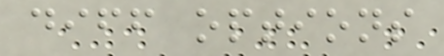diff options
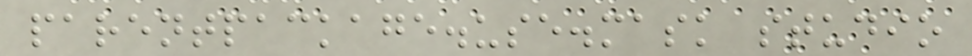parentpackage.use.mask studio
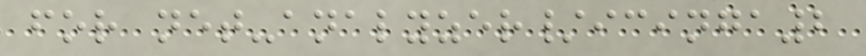for net-analyzer/icinga2
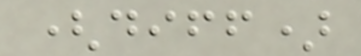(diff)
